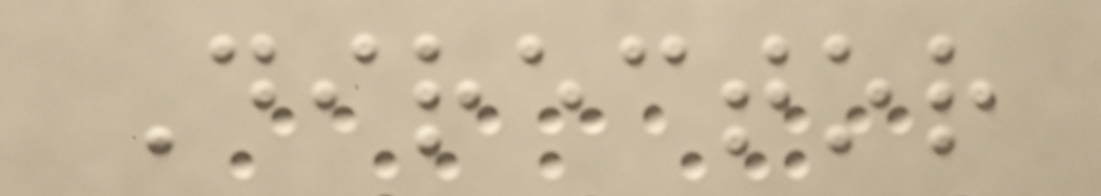Director
